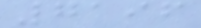7196
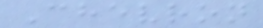Chevron
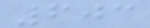603
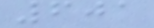601
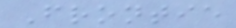Frontie
